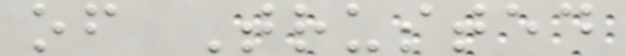of Trusted
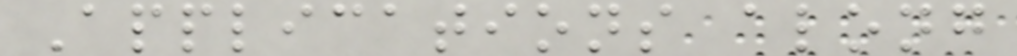Applications along
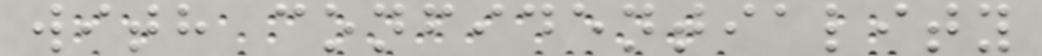with confidentiality
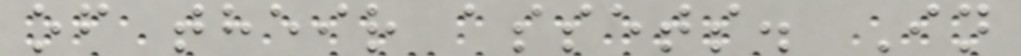of their assets. In
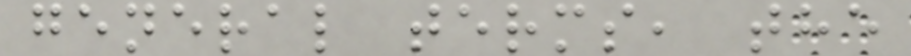general terms, the
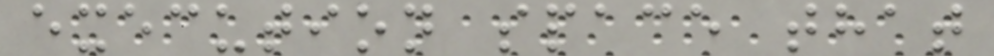execution space that
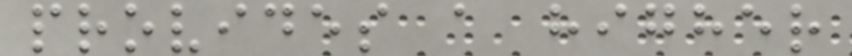provides a higher
